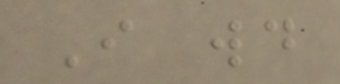I would
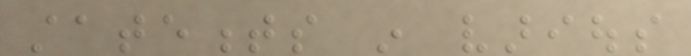statements in various
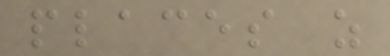places as
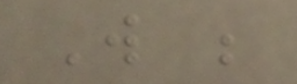Will be
